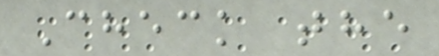Check the
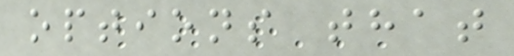options that
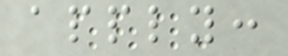apply:
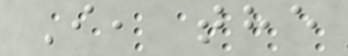I, the
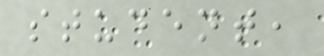student,
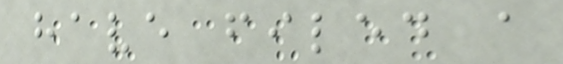have filed a
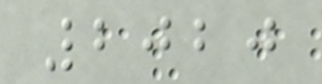2020
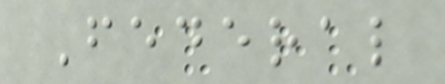Federal
